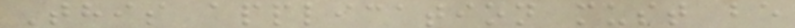This application must be
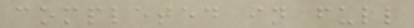completed in full
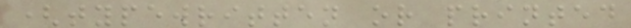(typewritten or printed
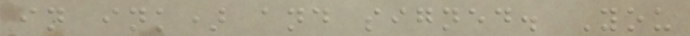in ink) and signed. You
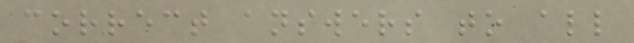correct answers to all
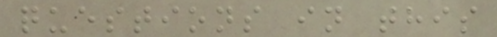questions in this
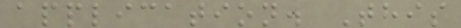application. This
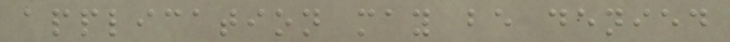application may be denied
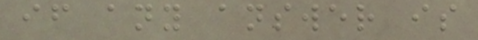if any answer is
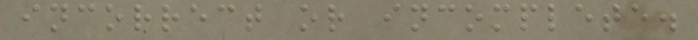incorrect or incomplete.
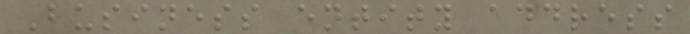Business entity address
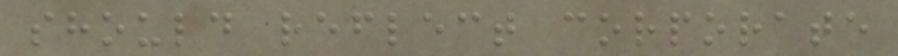should reflect corporate
